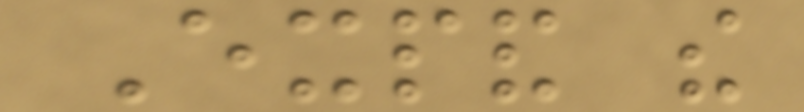Expand the
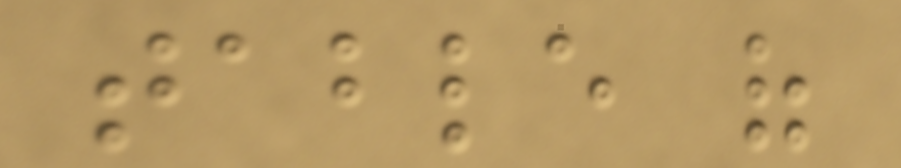table of
